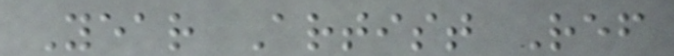Year Artist Ref
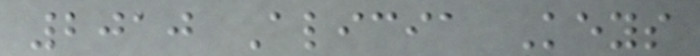2010 Alicia Keys
